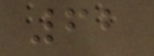62
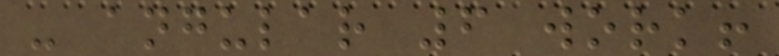- angular 6 work!
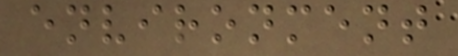environment
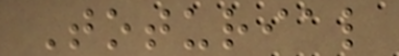Toturial
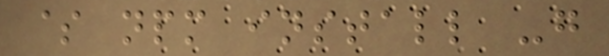$ npm install -g
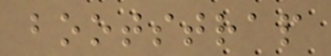bootstrap
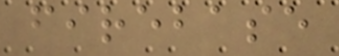firebase
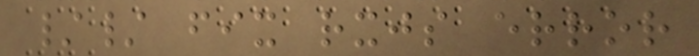// fix rxjs error
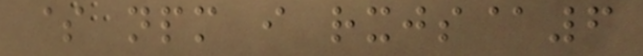$ npm i rxjs@6
